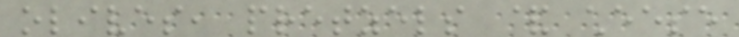olives, pretzels & cheese
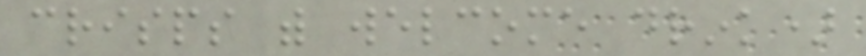crisps with welcome drink)
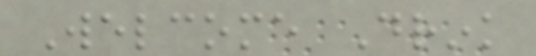Welcome Drink
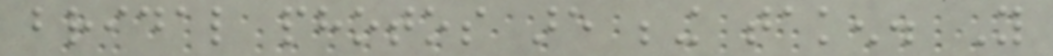bridal photos are being taken. You
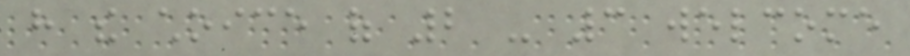have the choice of 2 - 3 welcome
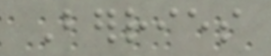Berries
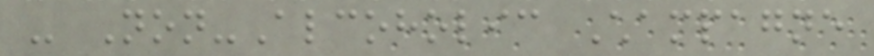- Non-Alcoholic Champagne
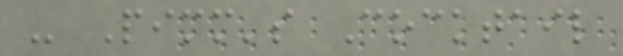- Pimm's Cocktail
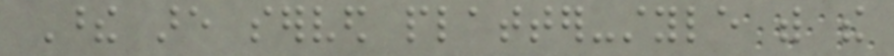These are served platter-style with the
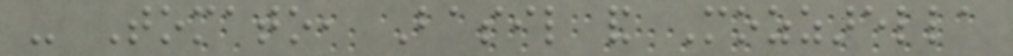- Tomato, Basil and Mozzarella
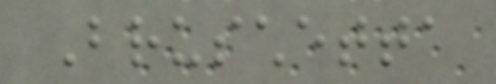Bruschetta
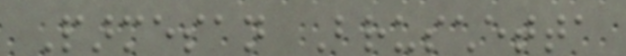Parmesan Bruschetta
